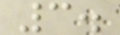3.
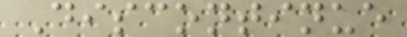Discontinue
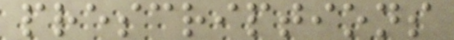prescriptions
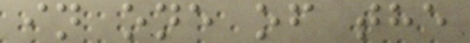in one of the
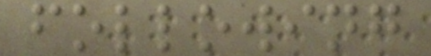following
